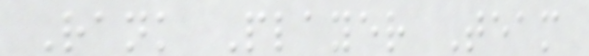Rank Player Team
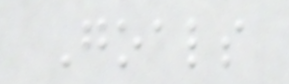Goals
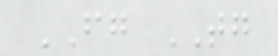FG TG
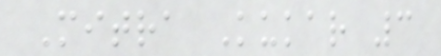Mitra Kukar 3
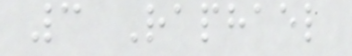3 Raphael
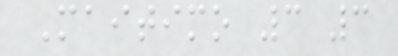Maitimo 3 3
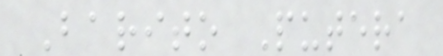Barito Putera
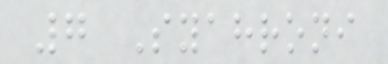7 Syahroni
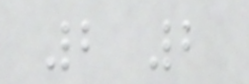2 2
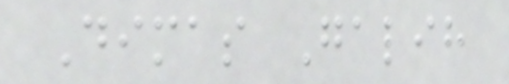Dimas Galih
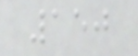150
